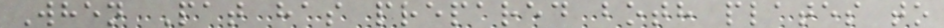When Pat has prepared both plates to
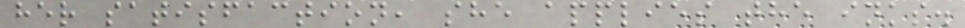her satisfaction, she applies the inks.
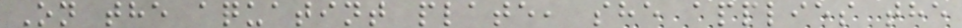On the aquatint plate, she applies the
